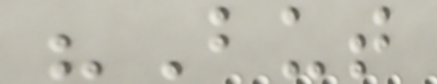"But
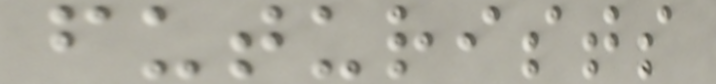futurists
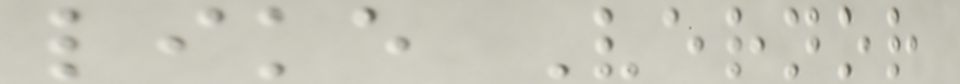like Vernor
